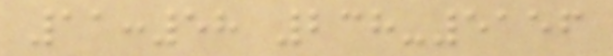11:58 238-5156
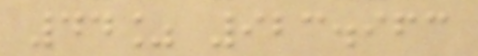44% 923.963
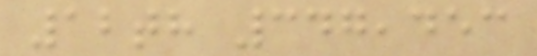12th 347,453
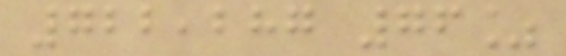722,287 76%
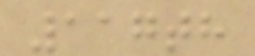117th
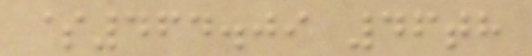$464.09 46th
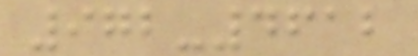972-4612
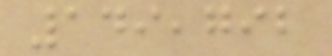149,792
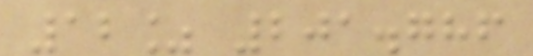12% 201.786
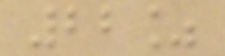22%
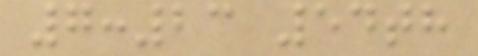7:23 54th
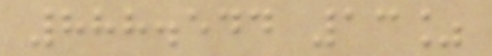888.544 13%
